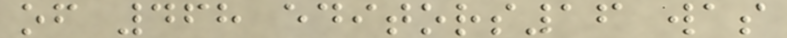of 468 editors16 was
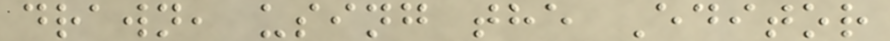drawn, using the Editor
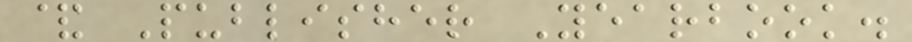& Publisher Yearbook.
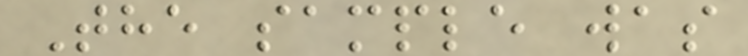The sample was
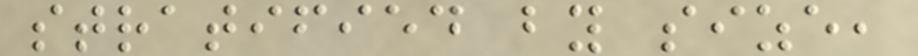stratified by size,
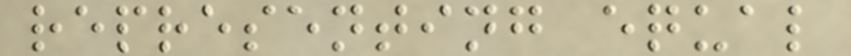representing equal
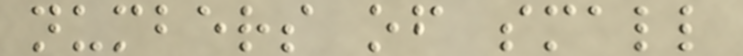numbers of small
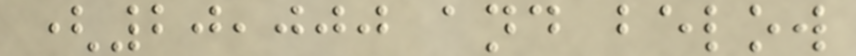(20,000 and below
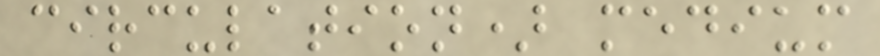circulation) medium
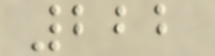222
